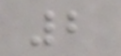2
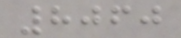8060
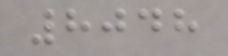8048
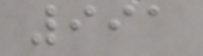991
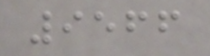9566
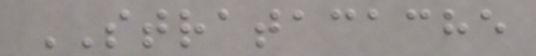STRATACACHE
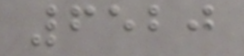6520
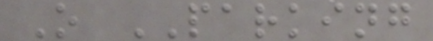O PARKING
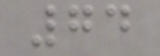74
